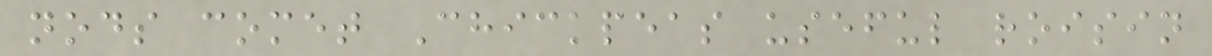nods comet Chickpeas useful roisin
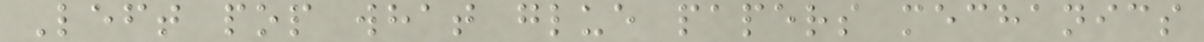Left pop what glue papers mechanics
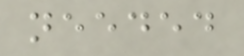needed
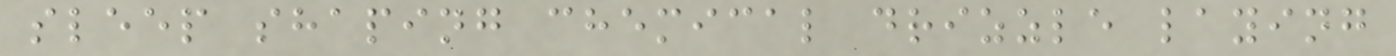sleep shaping chemical drizzle laying
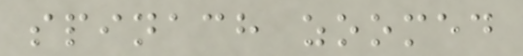spinach zoomed
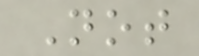Not
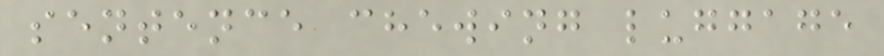sentence chewing luggage
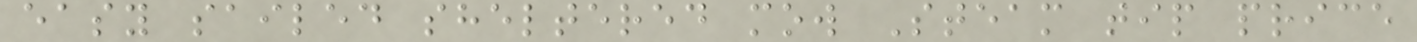easy sailed sheltered mow Steam tip price
